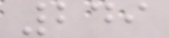249
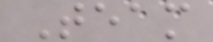Team
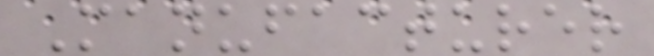Manufacturer
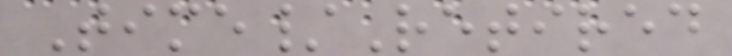Time/Retired
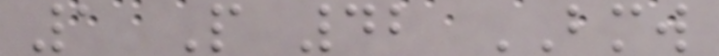1 P 42 BMW
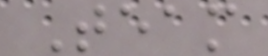Team
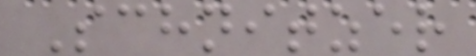Schnitzer
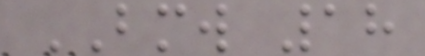BMW 18
